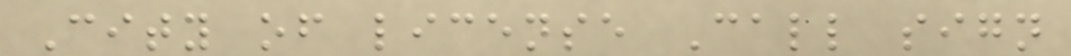City of license Call sign
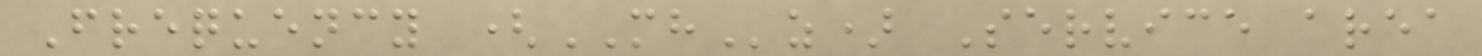Frequency (MHz) Service area
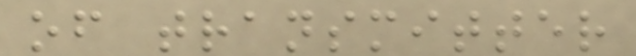of transmitter
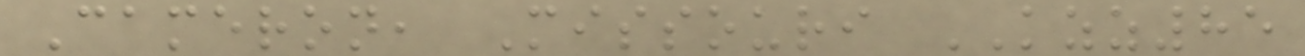Cameron, Missouri KZZ85
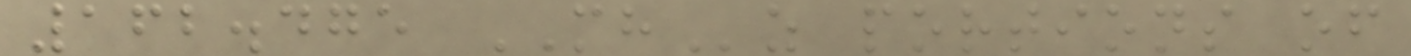162.475 MHz portions of
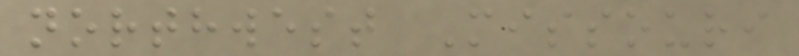northwest Missouri
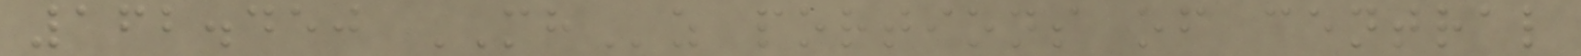162.450 MHz portions of central
